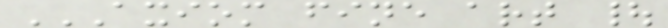AXIOM FINE ART |
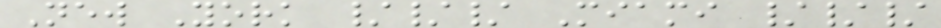New York /// Miami ///
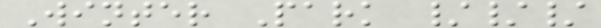Winter Park ///
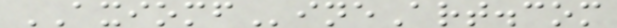AXIOMFineArt.com
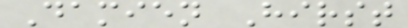Damien Hirst
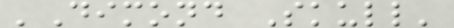'Dimond Skull'
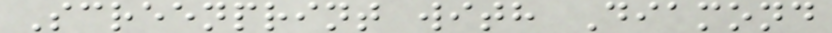Screenprint with Diamond
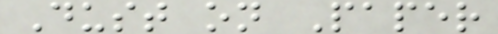Dust on Paper
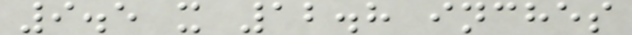9.5 x 12.8 inches
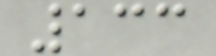133
